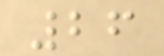26
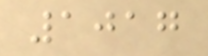1017
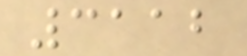3112
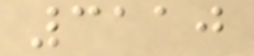3110
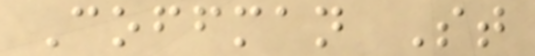Coffman St
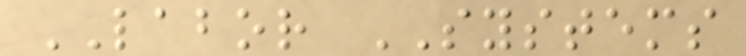LABOR SYSTEMS
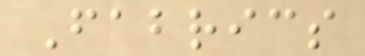Fabrics
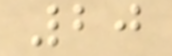20
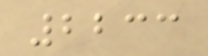2233
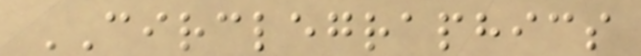CIRCLEGRAPHICS
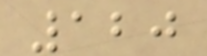120
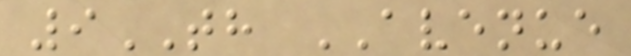9TH AVENUE
